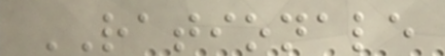RATIONALE
